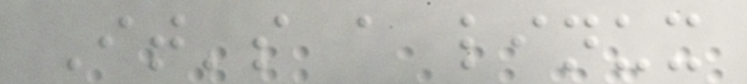It's a linux
